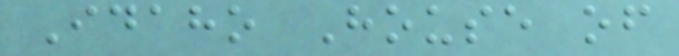Idaho House of
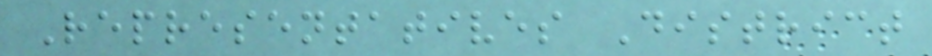Representatives District
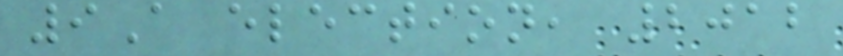9A election, 2012
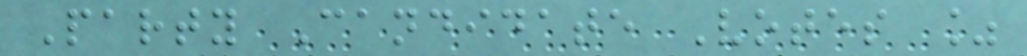Party Candidate Votes %
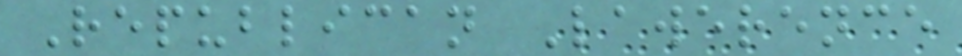Republican Lawerence
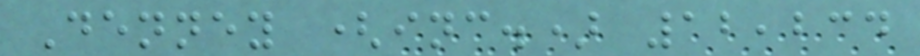Denney (inc.) 12,234
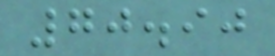70.90
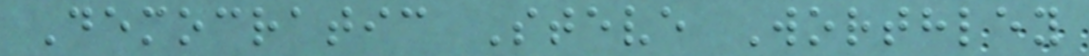Democratic Steve Worthley
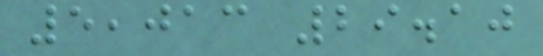5,013 29.10
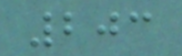203
